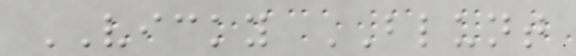VICKY BLUNT
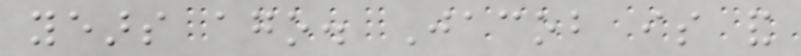years ago. Jacob is and
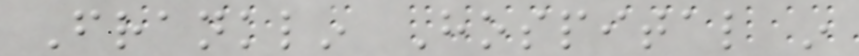Franklin Hospital in
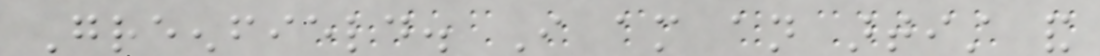Greenfield. I am an artist and
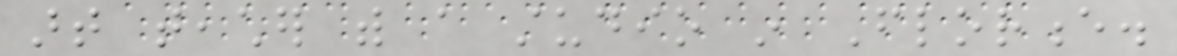art teacher with a studio in Florence.
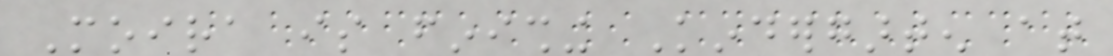Moira is finishing Kindergarten at
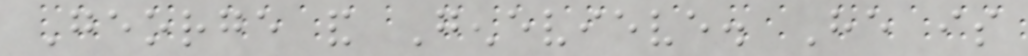George and Genevieve. He is
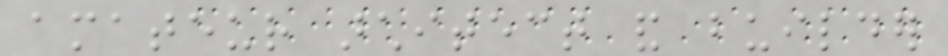amateur architect and builder
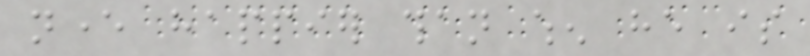never happier than when he is
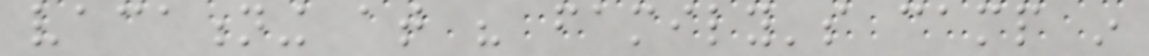vacationing at his family's camp in
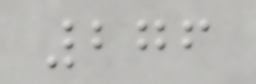276
